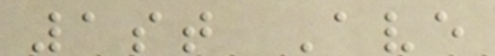1st Ave
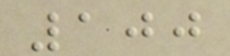100
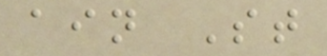ain St
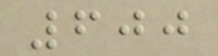600
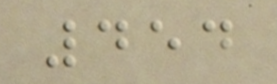454
